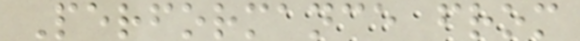Performance from
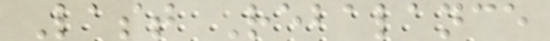Last Rebalance
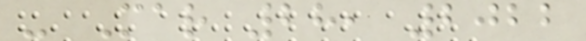- Mar 28, 2022
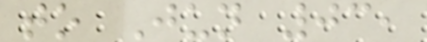to Jun 03,
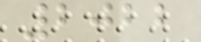2022
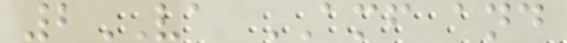2VA AMF and
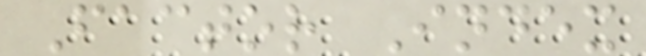Factor Index
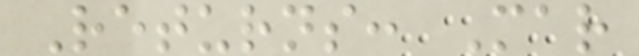Returns: Mar
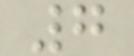7
